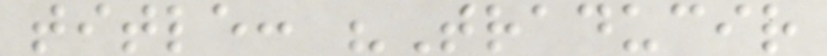title: "Traducir
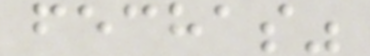fechas"
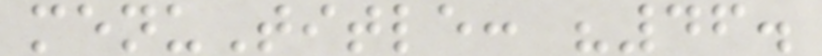menuTitle: "46.
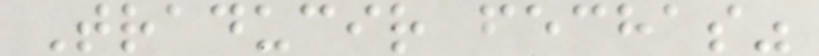Traducir fechas"
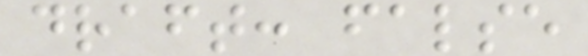draft: false
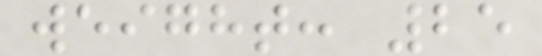weight: 25
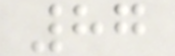87
